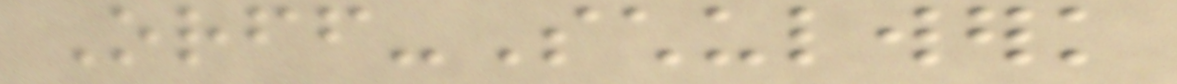Orff-Schulwerk
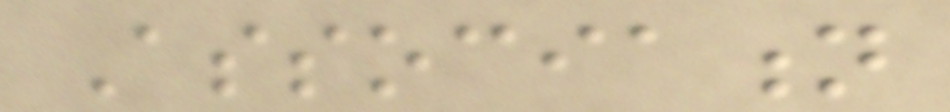Association
